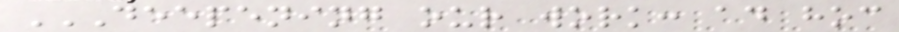DEEPENING OUR WORK: AD HOC
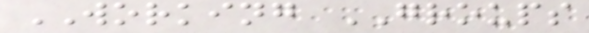WORKING GROUPS
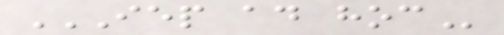IEP AD HOC
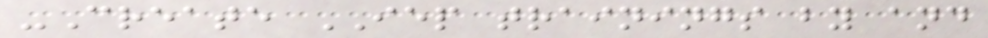-Create IEP trainings by and
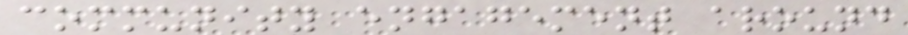community engagement around
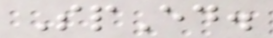SpEd.
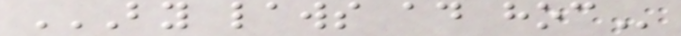BY LAWS AD HOC
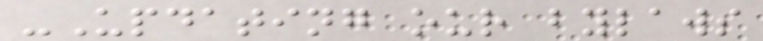-Updating our bylaws
